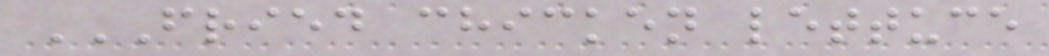FRIED CHICKEN LETTUCE
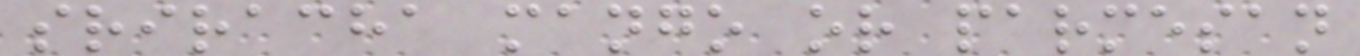sriracha mango or parmesan
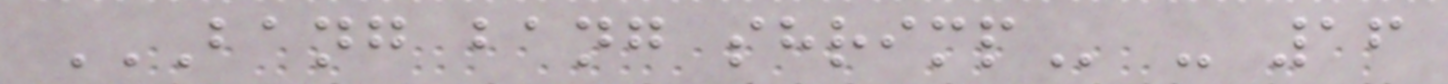BANG BANG SHRIMP - 16
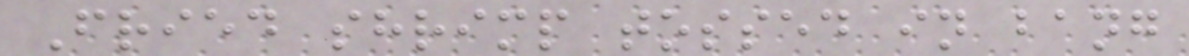Fried shrimp tossed in bang
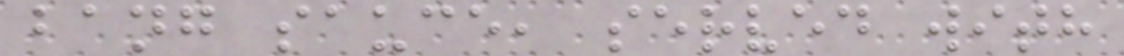bang sauce, served with
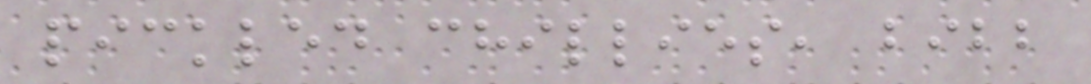pickled chillies, bibb
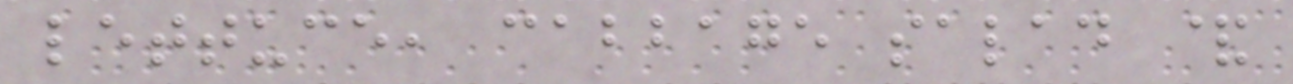lettuce, cabbage salad &
